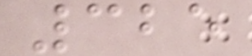325
